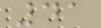41
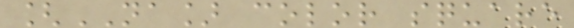[NA] color square
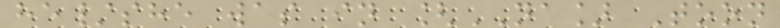he/she was in [NA] Toon
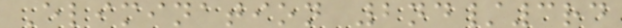Elimination 2nd/3rd
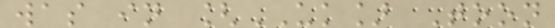was in [UK] Toon
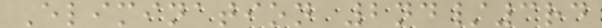Elimination 2nd/3rd
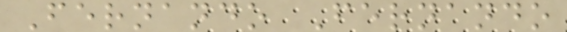Fernando Fernando
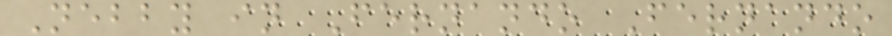Nebby in Fernando Fernando
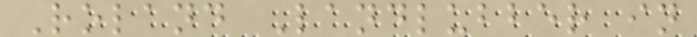Roland Landlubber in
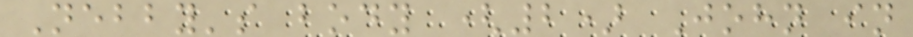Nebby's body (2) John in
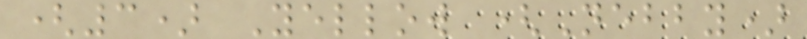(3) Yellow (Nebby)
